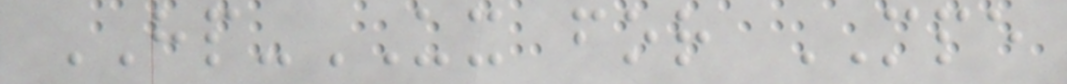HP-UX for MPE
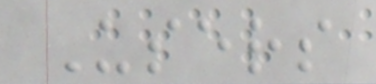Users
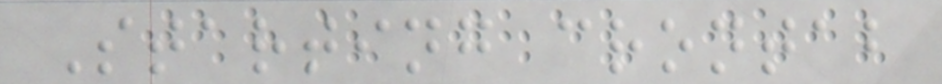Starting crontab
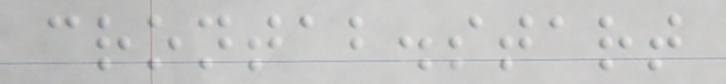crontab.start
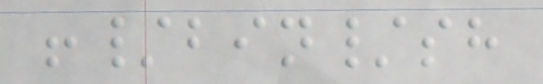!/bin/sh
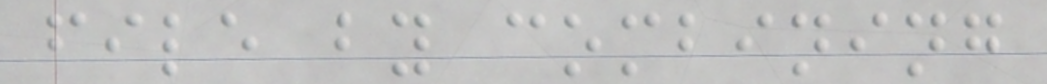file by combining
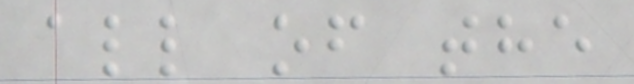all of the
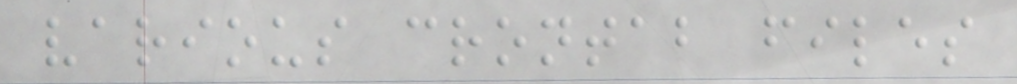various crontab files
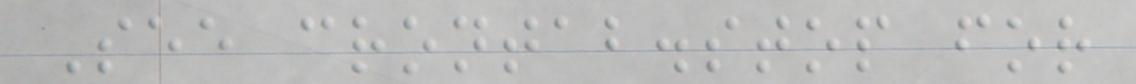See crontab.stop for
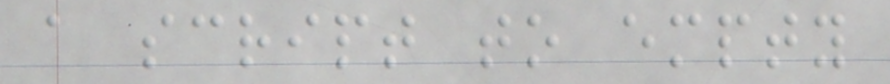a script to empty
